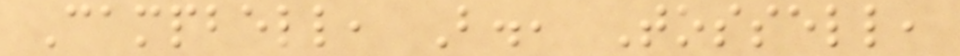Campbell, B., Tossell,
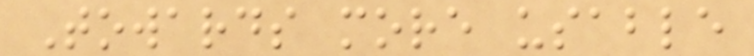Towards more usable
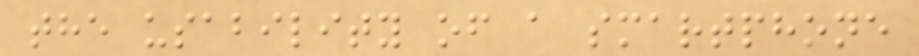the usability of a smartphone
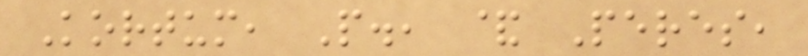Kortum, P., & Peres,
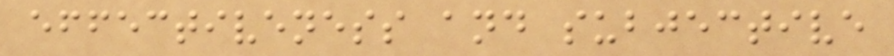effectiveness and subjective
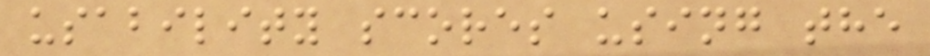usability scores using the
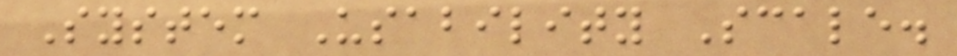System Usability Scale.
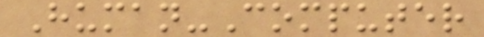Human-Computer
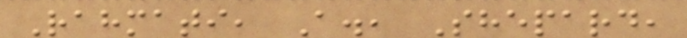Rahmati, A., Shepard,
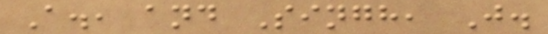A., and Singh, J.
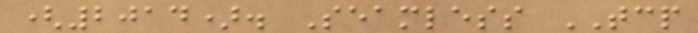(2014). Seamless TCP
